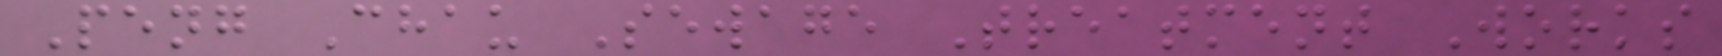Peng Chau Sewage Treatment Works
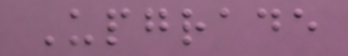Upgrade
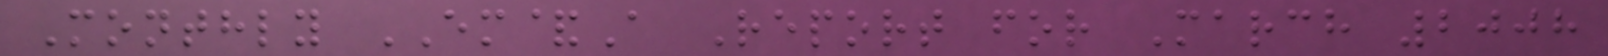Monthly EM&A Report for March 2008
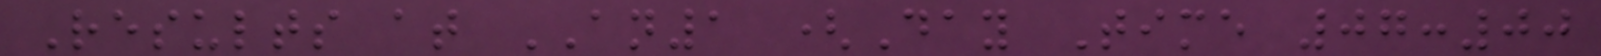Results at AN1 (Day Time 07:00
